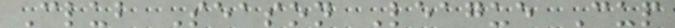Club Season League Cup
